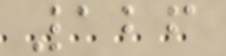126
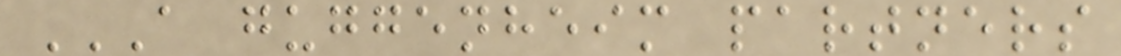A GUGGENHEIM PARTNERS
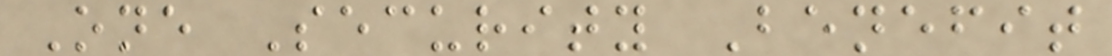One Security Benefit
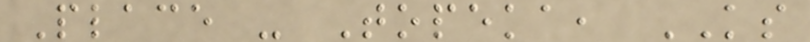Place - Topeka, KS
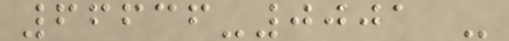66636-0001 -
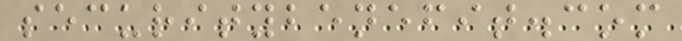securitybenefit.com
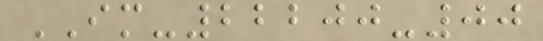IM-22200-00
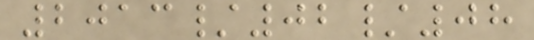2013/02/08
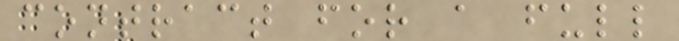contract for a full
